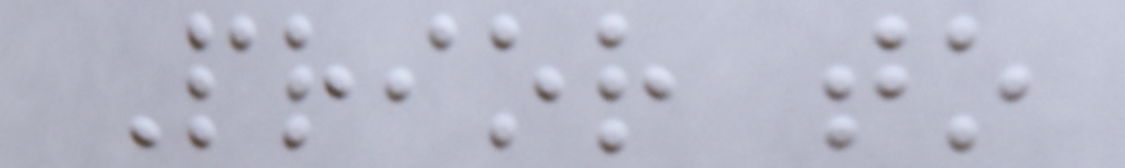Prior to
